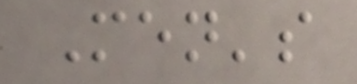Men's
